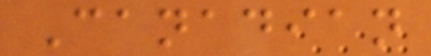Canadian
